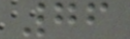76
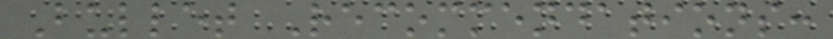Bullet Recommendations:
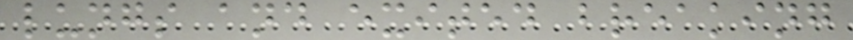lungs and exited breaking
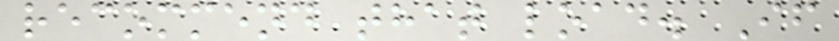recommend that load. If
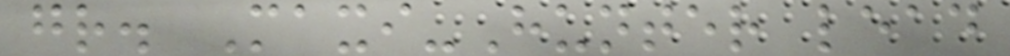gr. Maxi-Hunter lead
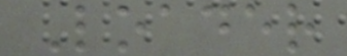Loader
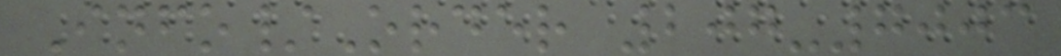Info/Order 207-7003
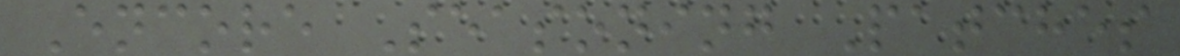Encore Seasoning Patches
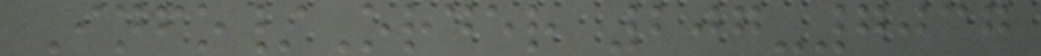Info/Order 207-7037
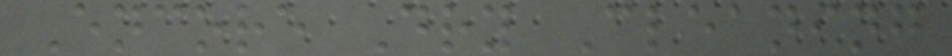Encore Dry Cleaning
